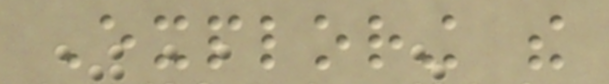Exploring the
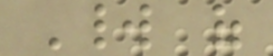World of
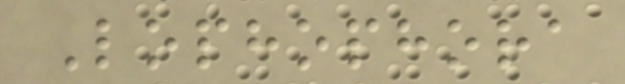Lophophora
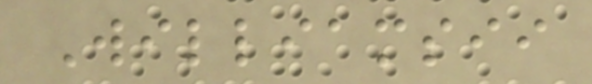Williamsii
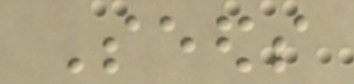Seeds
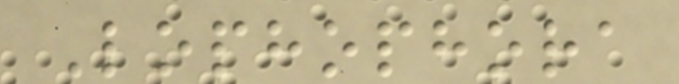Lophophora
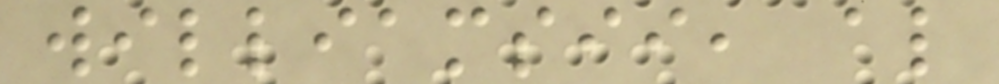williamsii, also
